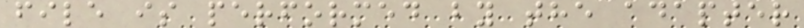file is performed by the adapter
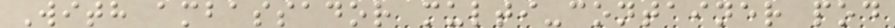With ambassador multi-container pod
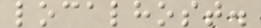localhost.
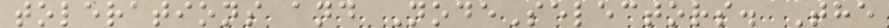tolerations and NodeSelectors. The
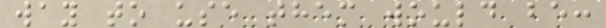way to use them would be:
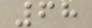68
